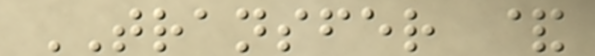TRANSFER &
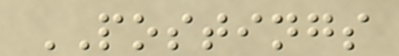POSTINGS
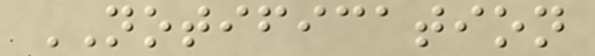NOTIFICATION
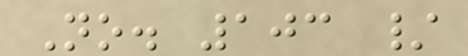No. 103 /
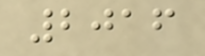2016
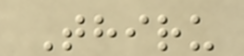Thiru
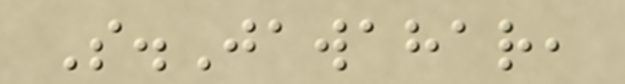S.Jawahar,
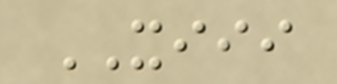XIII
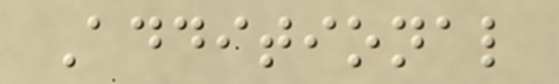Additional
